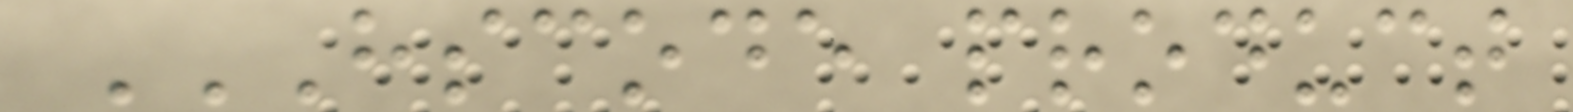HSCODE PRODUCT
